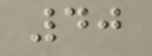40
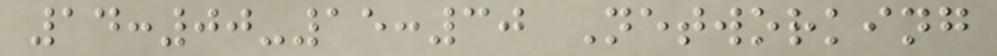14:00-15:30 Networking
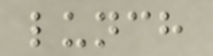lunch
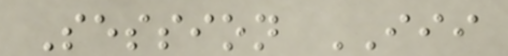Session III
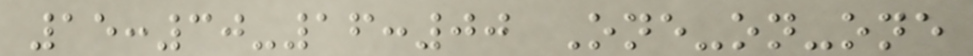15:30-16:00 One-on-one
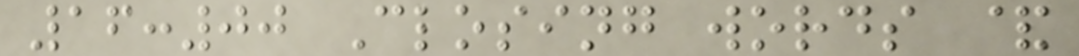16:00 Closing words &
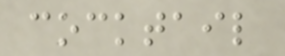cocktail
